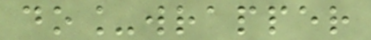do_wrapper
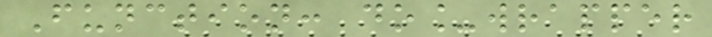Function: do_wrapper
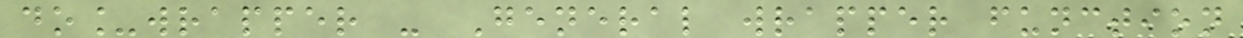do_wrapper - General wrapper function
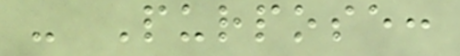- Purpose:
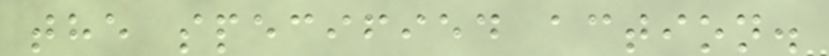the specified action.
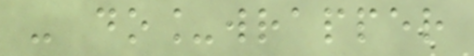- do_wrapper
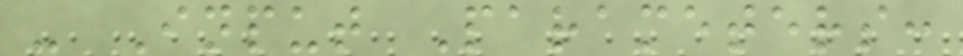- Input Parameters:
